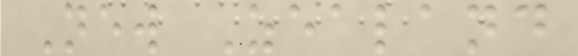New Zealand
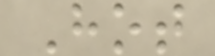Hot
